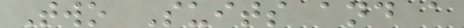Two Suits and a
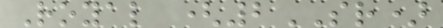Royal (2SR)
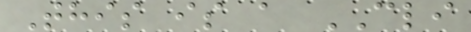This is a CLI
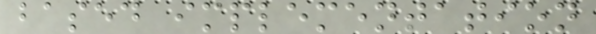based implementation
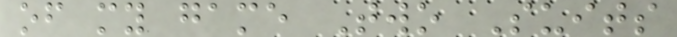of my game Two Suits
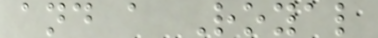and a Royal
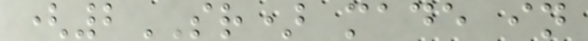(2SR) made in
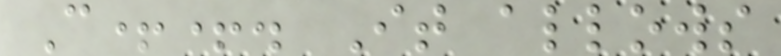C++. It allows
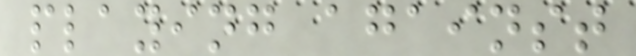playing against
